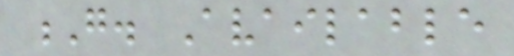G. Available
